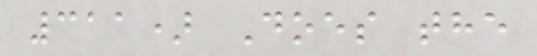311) Does the
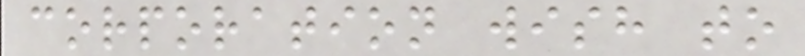corporation wish to
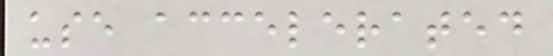use accelerated
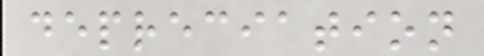depreciation
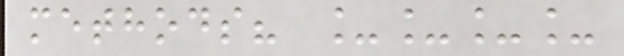methods? ____
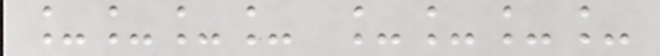____ ____
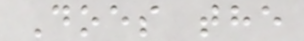Does the
